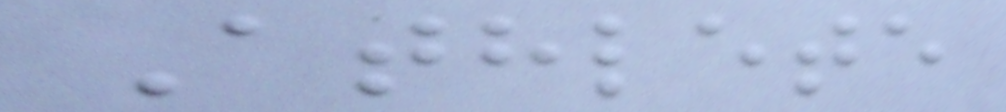Athlete
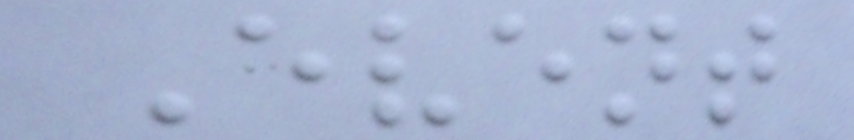Event
